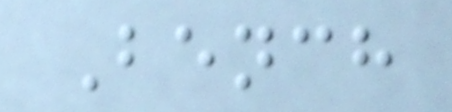Bench
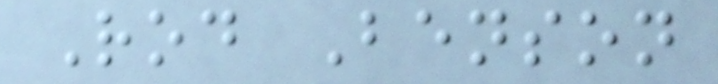Rod Benson
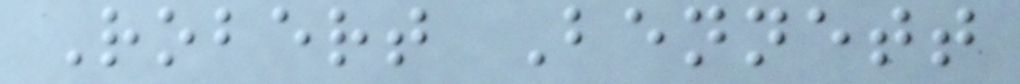Robert Bennett
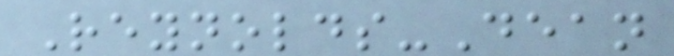Reynolds-Dean
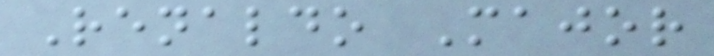Renaldo Major
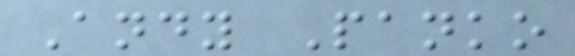Andy Panko
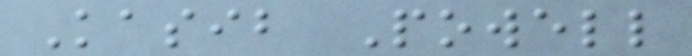Kasib Powell
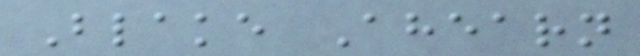Blake Ahearn
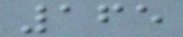165
